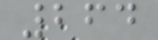264
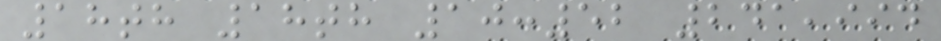18th 18th 10:52 241,994
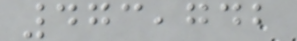473,742
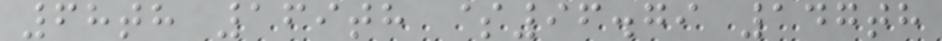68th 169th $96.79 147th
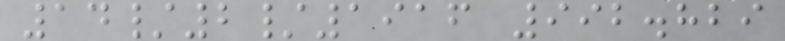14/2/1916 992.829
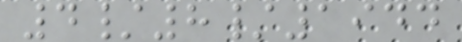4/8/1944
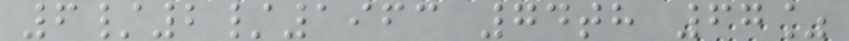6/2/1963 74th 67%
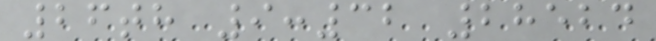26th 9:32 28524
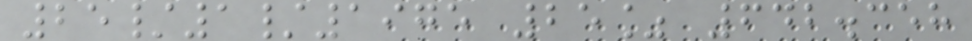25/1/1975 25% 642.358
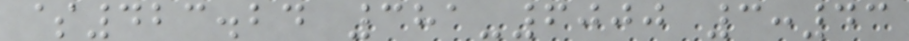$423.24 381-6000 3:43
